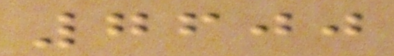7600
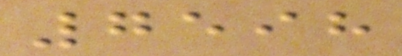7598
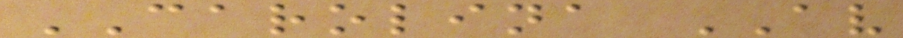CAROLINA AV
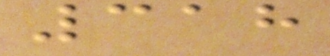318
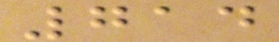714
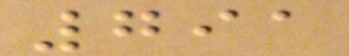791
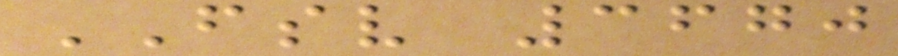FSV 3670
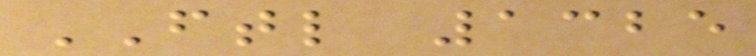FTL 1325
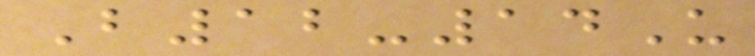B12-14U
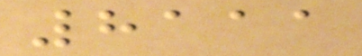8111
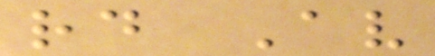rd Av
